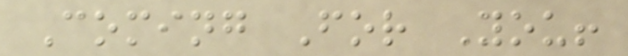Coming For You!
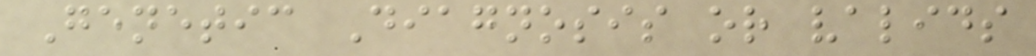Genetic Diagnosis or valids
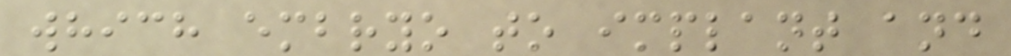which embryo to implant and
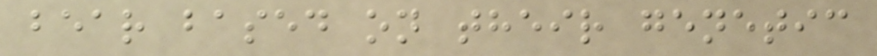bear based on their genetic
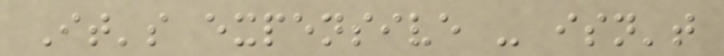It's expensive - isn't
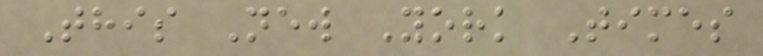This New York Times
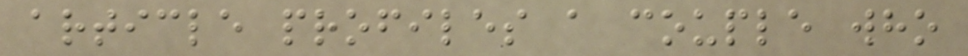article profiles a couple who
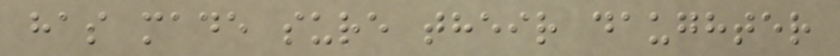has made sure their daughter
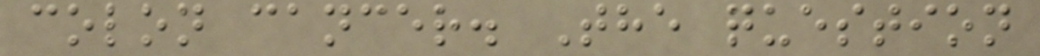colon cancer. The question
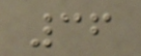36
